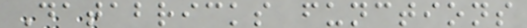Databricks functions
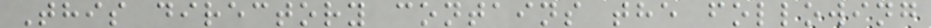This directory contains the following
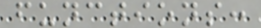functions:
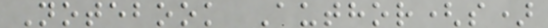Notebook Author(s)
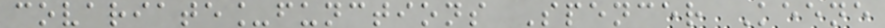covariate_functions Spencer Keene
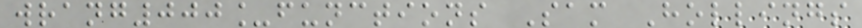wrang000_functions Sam Hollings
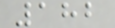182
